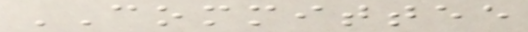COMMITTEE
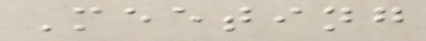Meeting
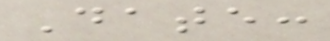Date:
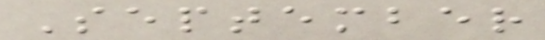September
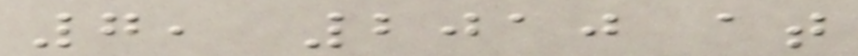7, 2010 at
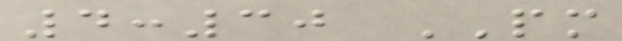4:30 PM
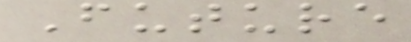Future
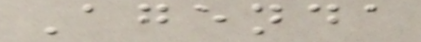Agenda
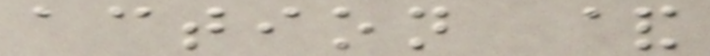action &
